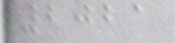2021
